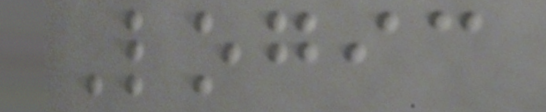Logic
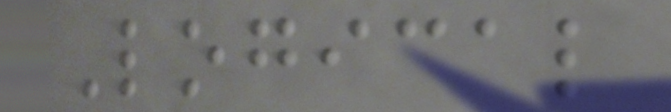Logical
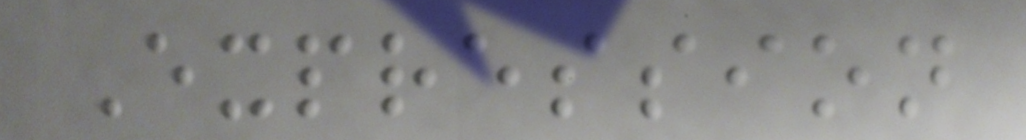Expression
